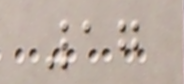17
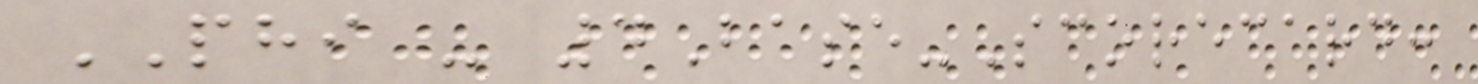PHI - 4Base-Scorecard:
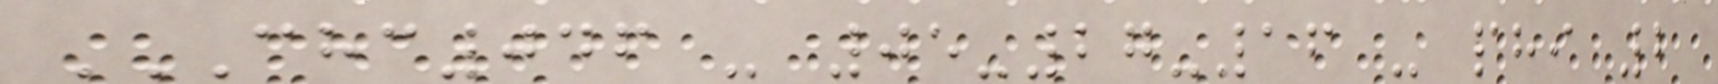CHC046 - 05-27-16 - PHI 2
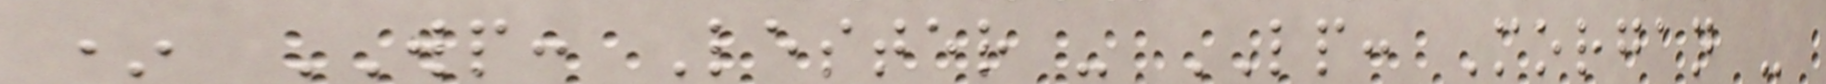* WP: Lester - LP: Morgan -
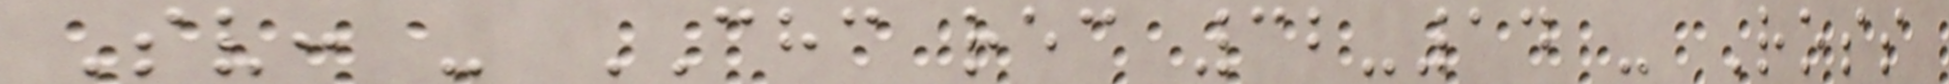Sv: - CHC rec 32-14 - Ross
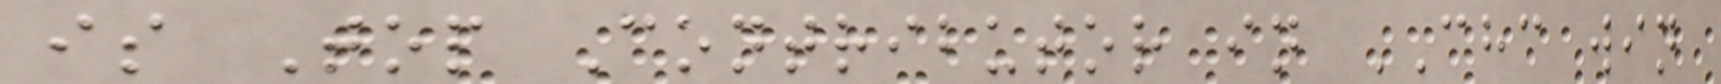is Top Contributor in CHC win
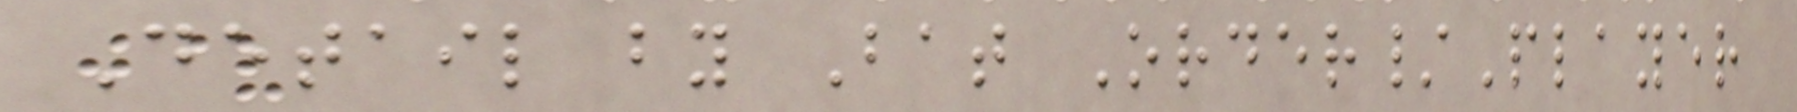Detail by Bat Order/Player
